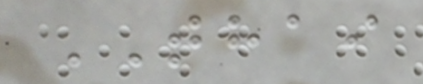THAI
